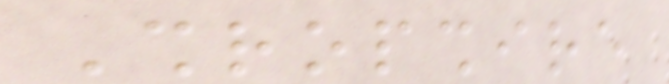Shropshire
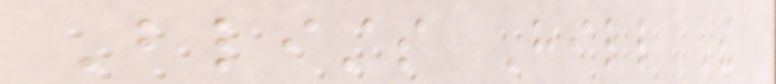Blists Hill The
